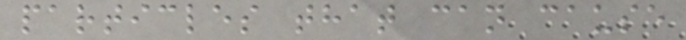particles that can cause
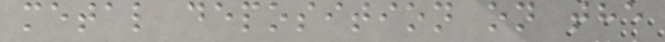metal deposition on the
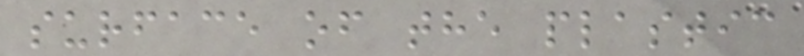surface of the plastic
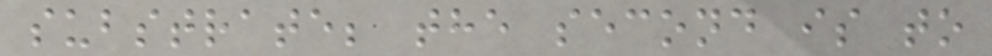substrate; the second is to
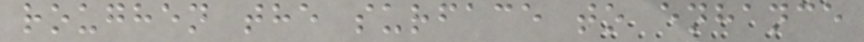roughen the surface to enhance
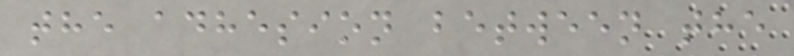the adhesion between the
